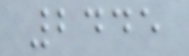2445
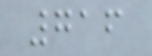716
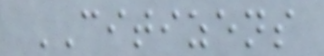CITIZENS
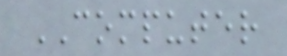COMPUTER
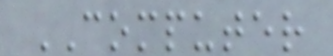COMPUTER
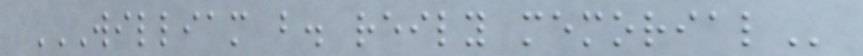WILLIAM B. REILY MEMORIAL
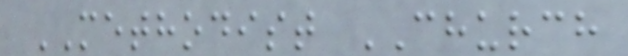METHODIST CHURCH
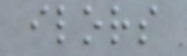ilors
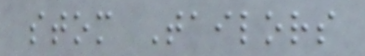stom Tailors
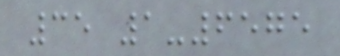35 1-6575
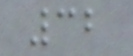32
